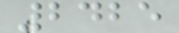2425
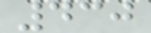430
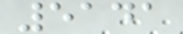5141
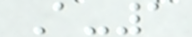A-1
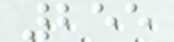255
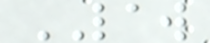LAW
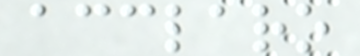acclaro
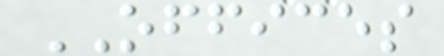OFFICES
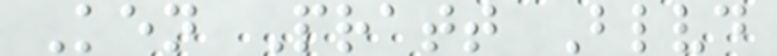Ken Pratt Blvd
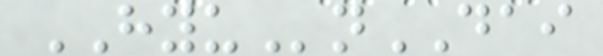HYUnDAI
